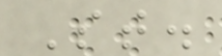St.
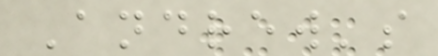Andrew's
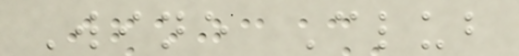Wine Club
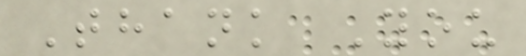Thank You
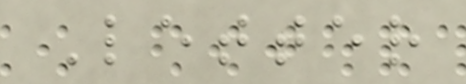Letter
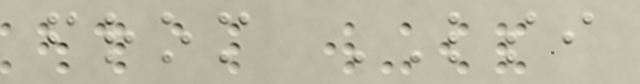from LSI
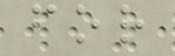for
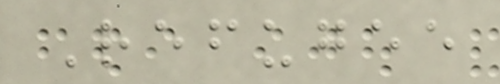Refugee
